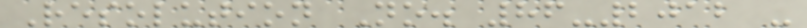Resolution No. 86-2012 -
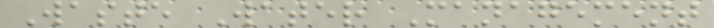Waste Water Management
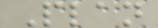Plan
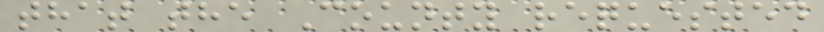that the County requested
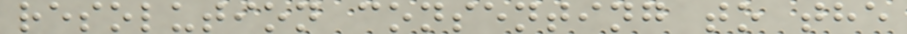resolution consenting to the
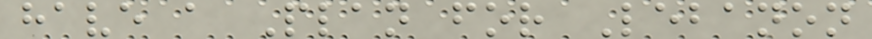have a Plan for Lebanon
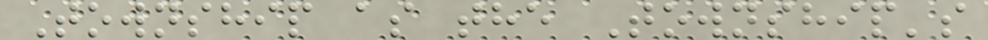Township as the Township's
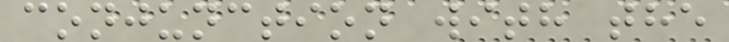conjunction with the
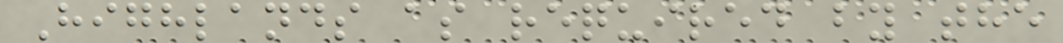Highlands as required by the
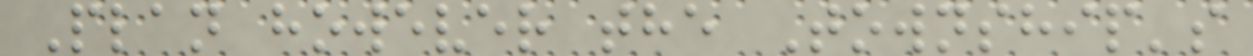Plan however the Township's
